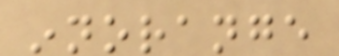innorange
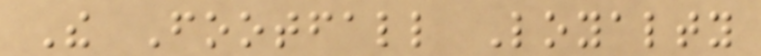The Footfall Loyalty
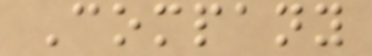Company
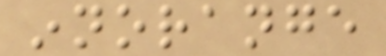innorange
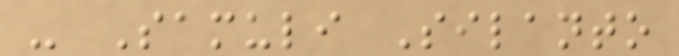- Samuli Silanto
